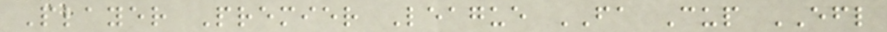Player Premier League FA Cup EFL
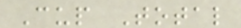Cup Total
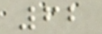62
